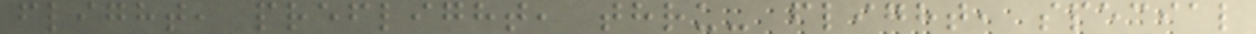flight, preflight, thru- flight, special
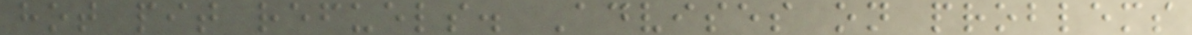hot pit refuels. Advises on problems
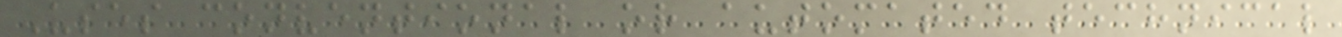Uses conventional or automated technical
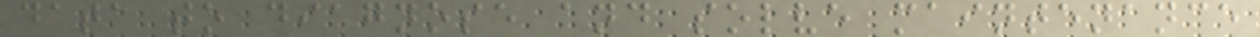data to diagnose and solve maintenance
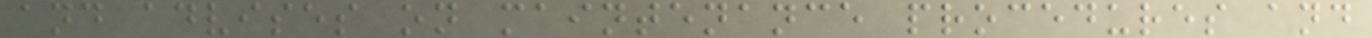and advises on maintenance procedures and
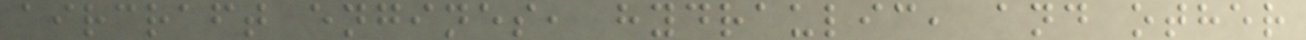aircraft engines, hydraulic, and other
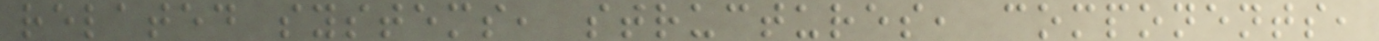related systems, structures, components,
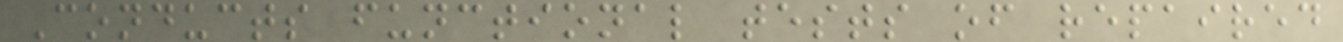Conducts functional tests of repaired
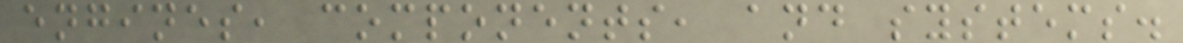engines, components, and systems.
